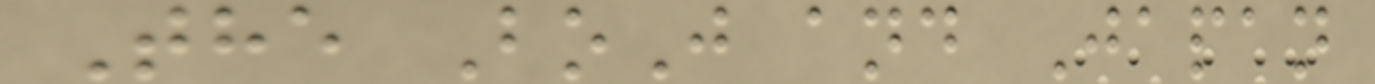The BoJ and Japan
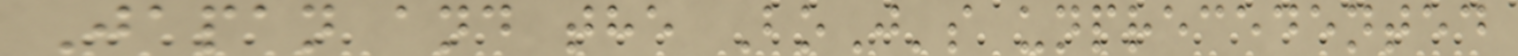Japan and the BoJ's unprecedented
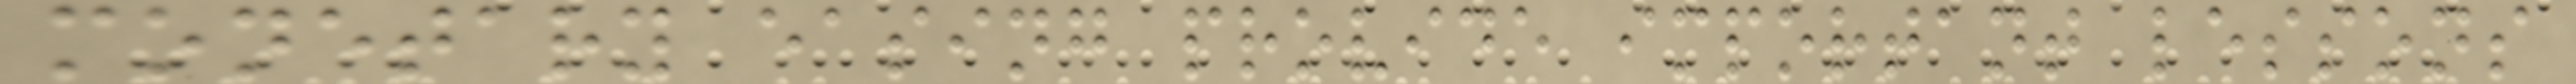monetary easing provide important lessons
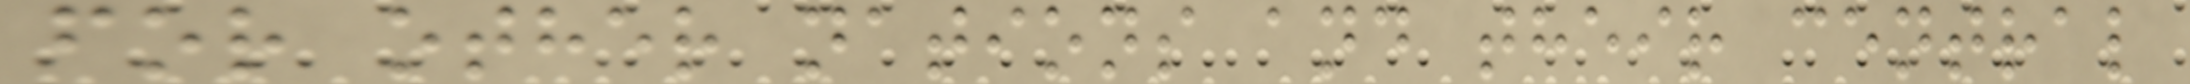for other nations and their central
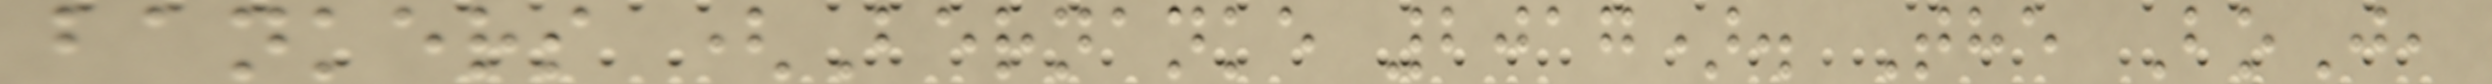bankers (Bernanke 2017). The BoJ,
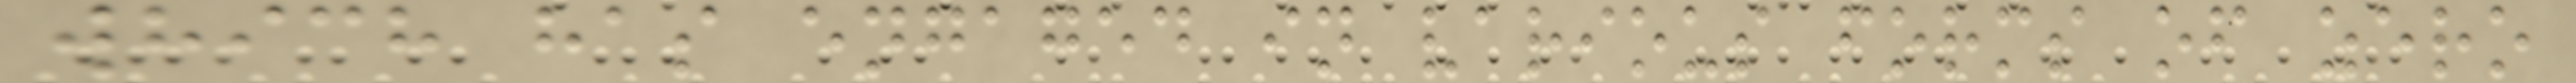which has engaged in various forms of zero
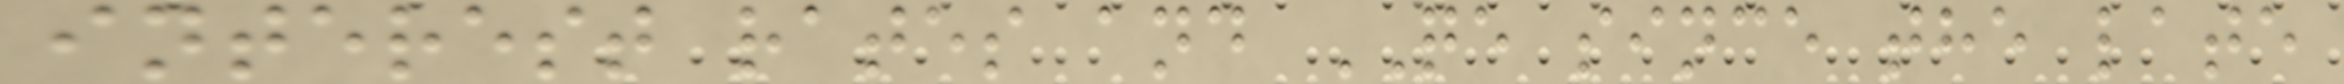interest rates and QE since the late
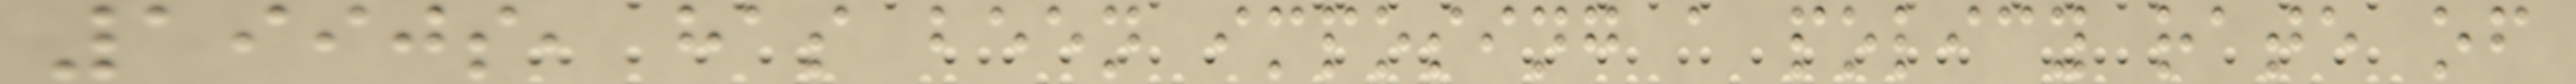1990s, has been imposing a policy rate of
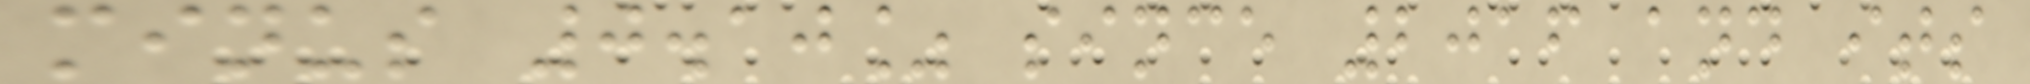minus 0.10% since 2016 and its
